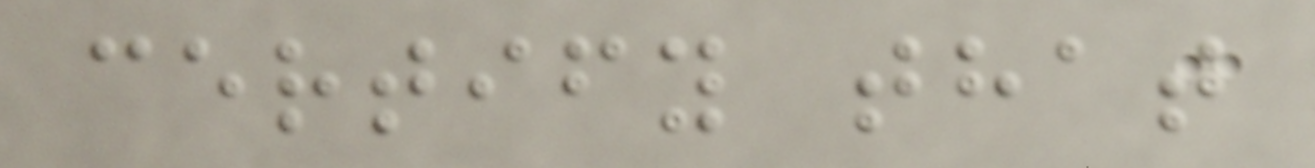certify that
